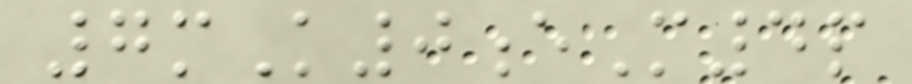7mK0eM4p
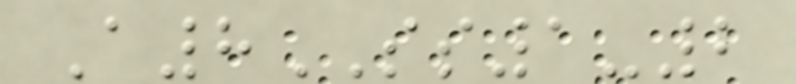A8SS1-2
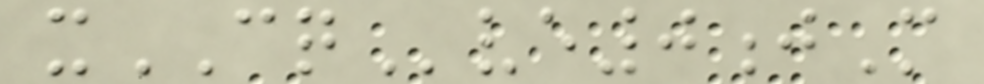xCQve0jM
